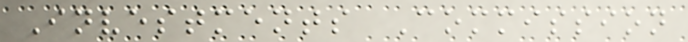Investments Commission
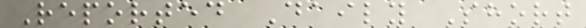Reported Daily Short
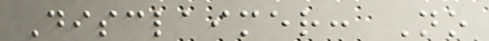Disclaimer: No
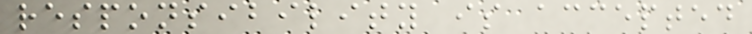responsibility is accepted
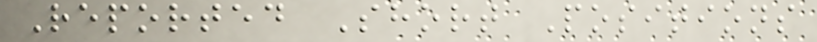Reported Short Positions
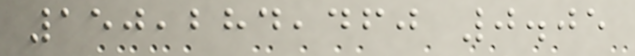150,284,460 0.05
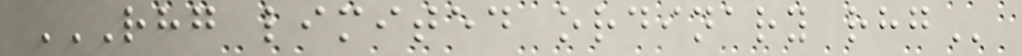RHG LIMITED ORDINARY RHG
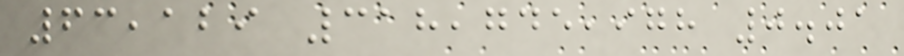63,129 318,745,978 0.01
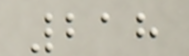218
